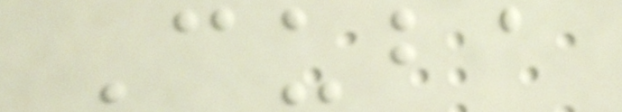Cuba
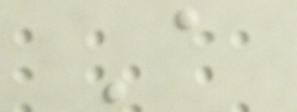A
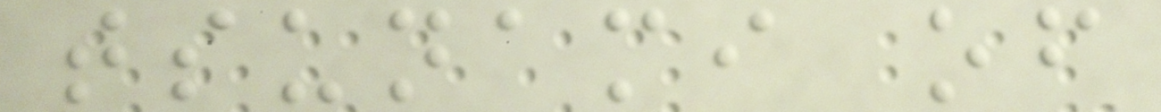tsunami of
